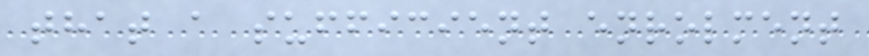that a sufficient enrolment
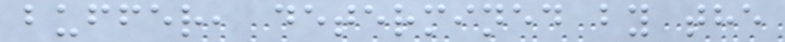buffer, determined by the
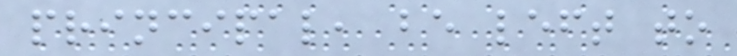principal, be left to
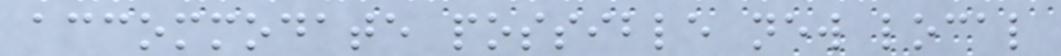accommodate possible new local
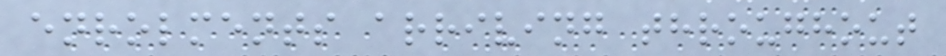enrolments arriving throughout
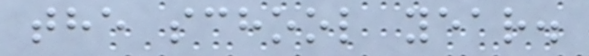the school year.
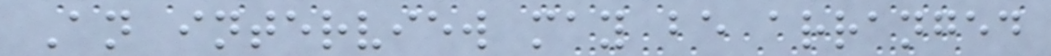An interview may be arranged
